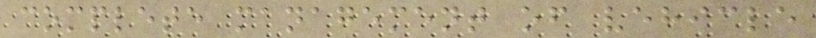complete management of vehicle
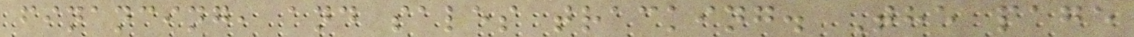financing, and sales tracking. The page
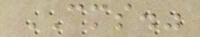CMS."
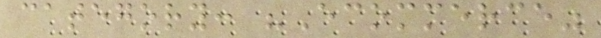category: "Ecommerce"
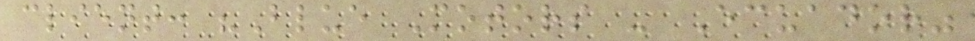client: "Blue Motors - Ecuador"
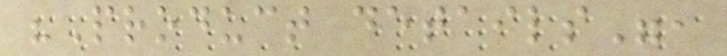"Product details",
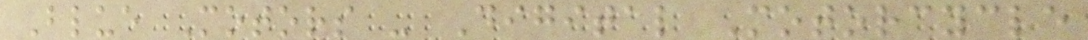Blue Motors - Digital Motorcycle
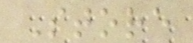Store
